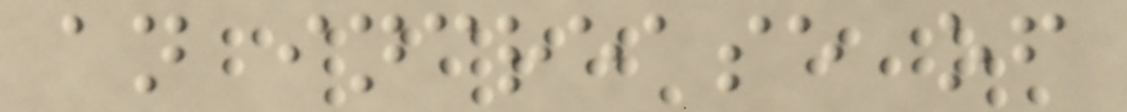an increase of
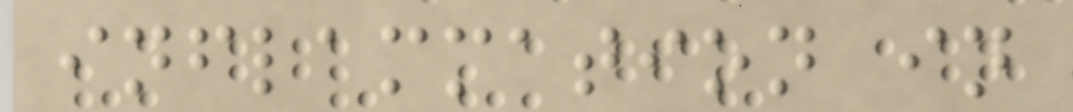inflammation in
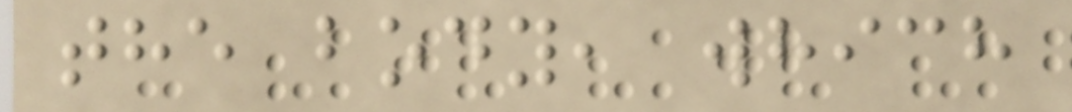the body, which
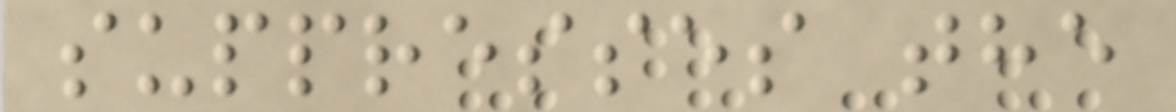suppresses the
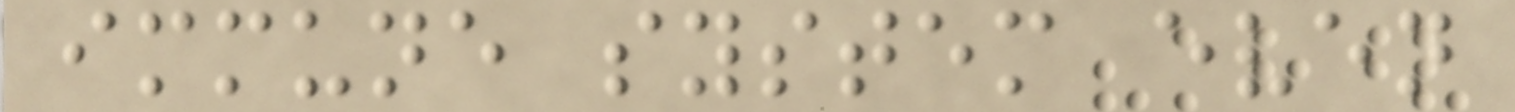immune system even
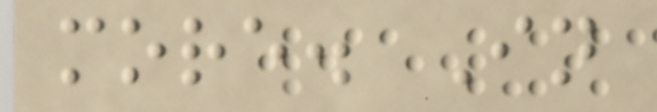more. In
